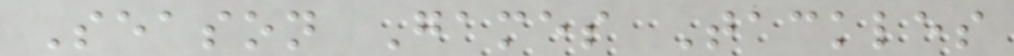Season Games Tackles
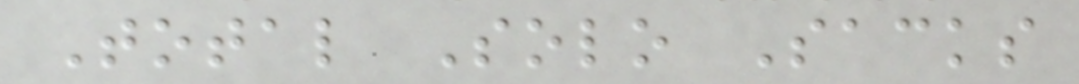Total Solo Sacks
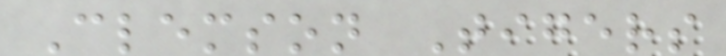Clemson Tigers
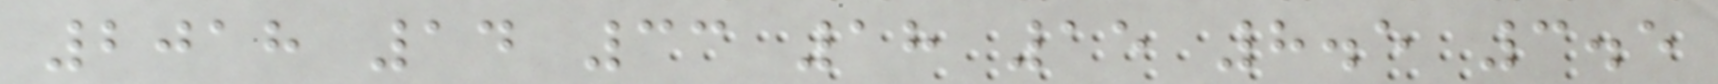2018 14 33 18 15 8.5 3.5
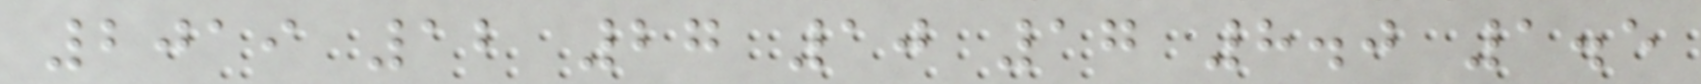2019 12 27 10 17 8.0 1.5
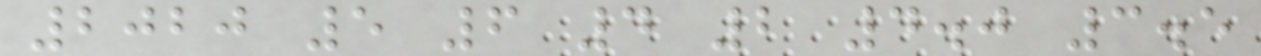2020 5 6 4 2 4.0 3.5
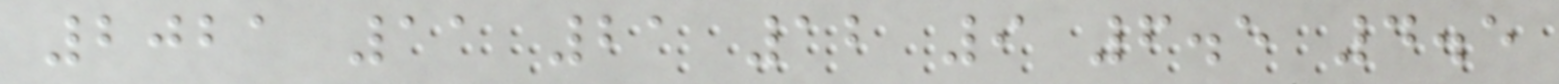2021 11 21 12 9 6.5 4.5
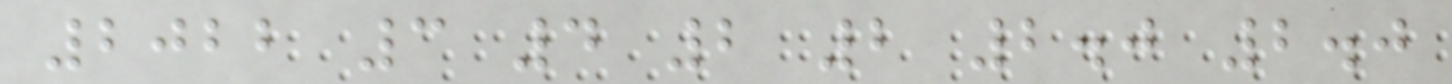2022 3 4 2 2 2.0 2.0
